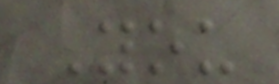You
